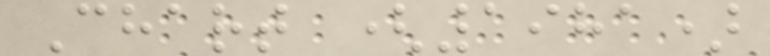Chart (1981)
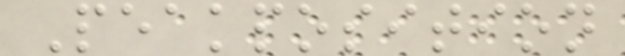Peakposition
